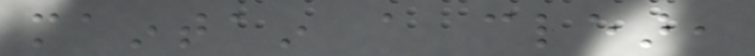maintain a clear,
